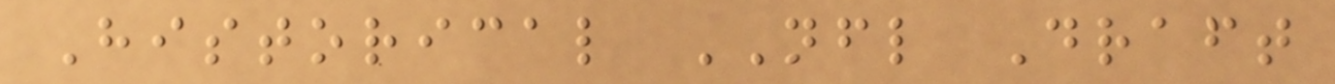Historical NFL Draft
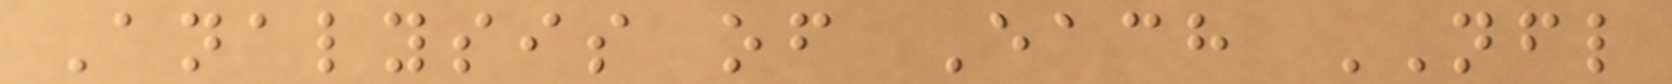Analysis of Each NFL
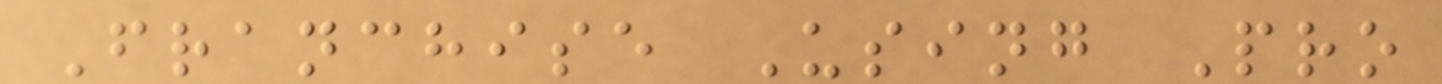Franchise Using Pro
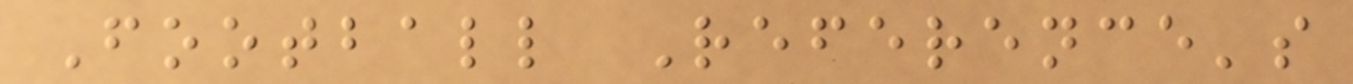Football Reference's
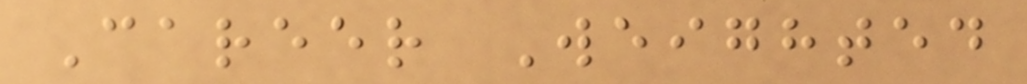Career Weighted
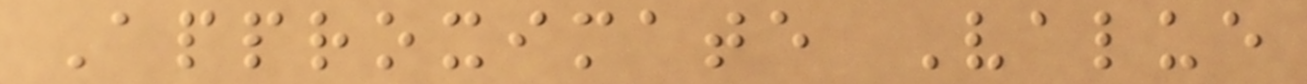Approximate Value
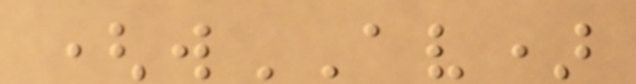(wAV)
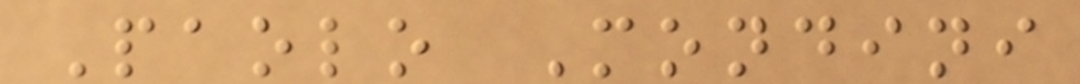Paolo Mondini
